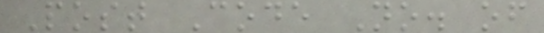Post Code No. of
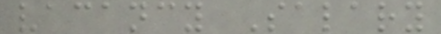vacancy Salary
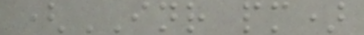(INR pm)
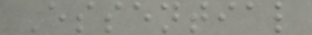Essential
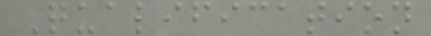Qualification
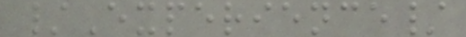/Experience/
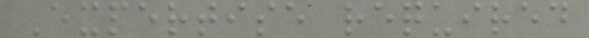Expertise required
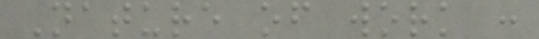Nature of work :
